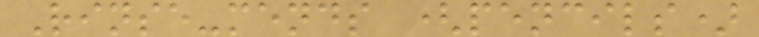Rinse-mends (pencils)
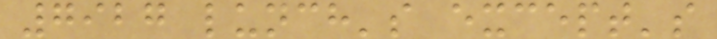7927 lunch's except's
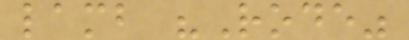lamb "Rode"
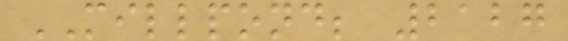MILLPOND; 2127
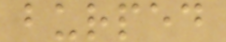burped
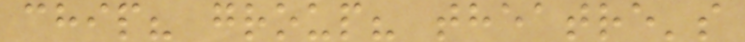chip? group? theatre's
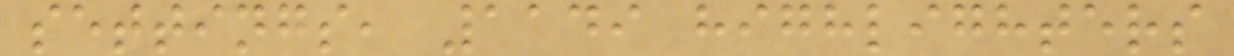settings, 1149 highlighters
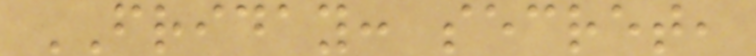FRIDAY: secret,
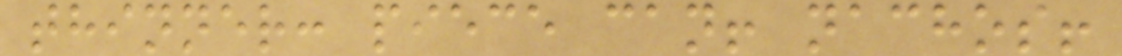thinner: piece can! nachos!
